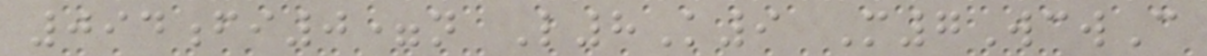094fi0=n L8K9 M7WcwC
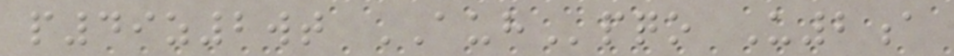p49z2wt AUHpqo U2a
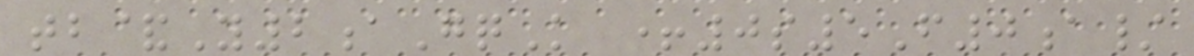tb&Y2aGqK +0s5F0a/
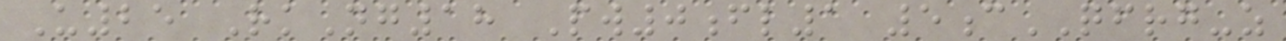U25 RkNg18 Pw0fl1 5cQFRG-z
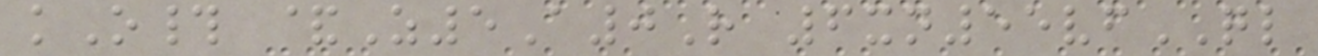kO# &Z5A0R 6xn55vfQL
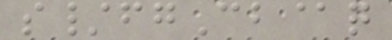s/fgCb@q
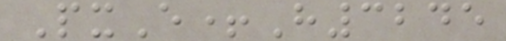PxE+H3245
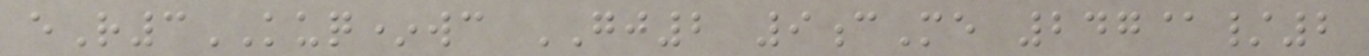eR3KUQ*wc GJ2 9cMe 247@/2
